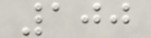100
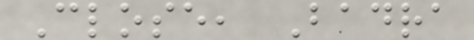Close, Badra
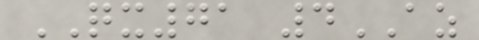QX71 4AZ
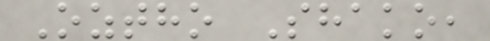Oztho Shako,
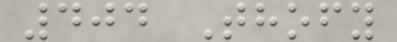404 Thofy
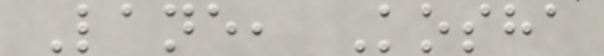Lane, Kosha
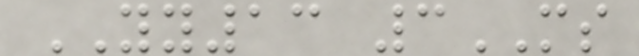YY13 3MS
